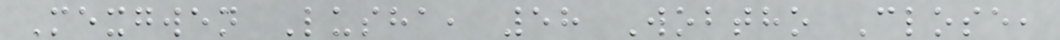Mexgwen Lusha, 58 Wobtho Close,
